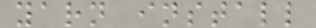yarn install
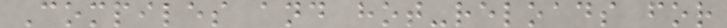Compiles and hot-reloads for
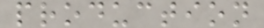production
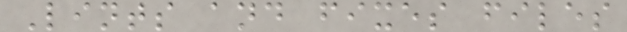Lints and fixes files
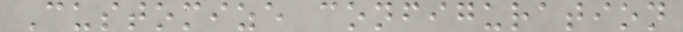Customize configuration
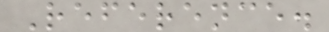Reference.
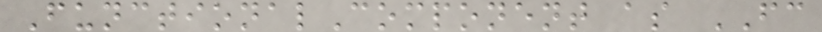FunctionalComponent as FC
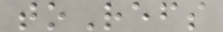toRefs
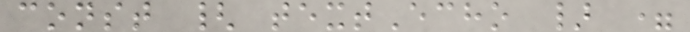const { textEcho } =
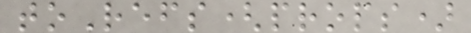toRefs(props)
